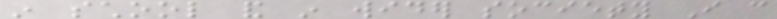in school and in wider society I can
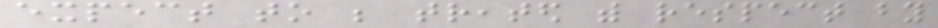expect to be treated with respect by
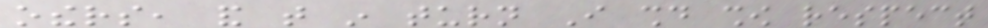others, and that in turn I should show respect
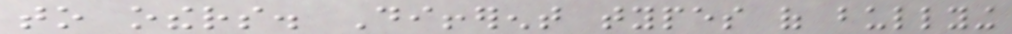to others. Different types of bullying
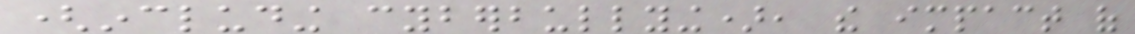(including cyberbullying), the impact of
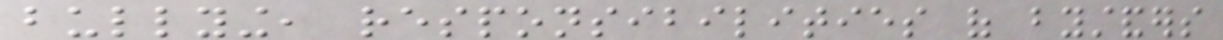bullying, responsibilities of bystanders
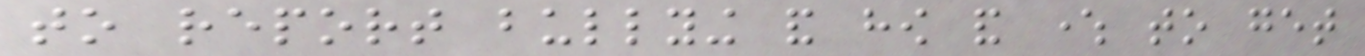to report bullying and how and where to get
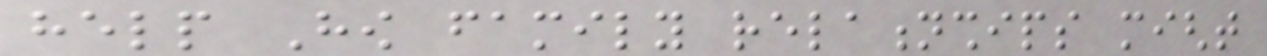help How family relationships might
